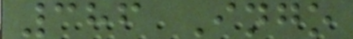386 Ingo
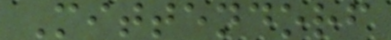Mittendorf
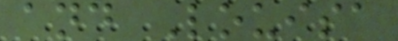and Louisa
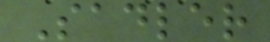Sadler
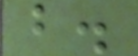b.
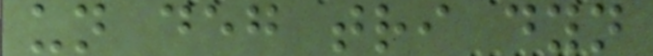un deg tri dyn
